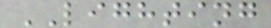LIGHTING
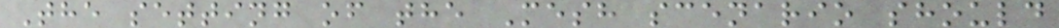The setting of the Mesh scenario should
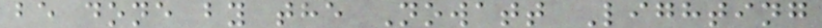be done by the Nowatt Lighting
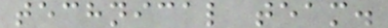technical team.
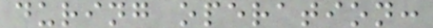during operation:
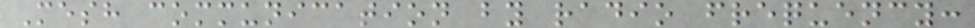Mesh communication by radio frequency:
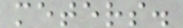meters.
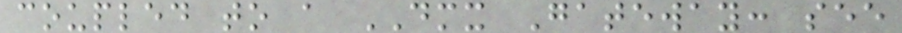coupled to a DMX Gateway: see
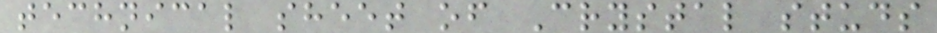technical sheet of Crystal studs
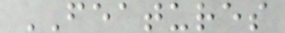FEATURES
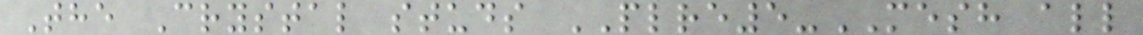The Crystal studs PLRE5-MESH all
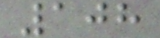108
